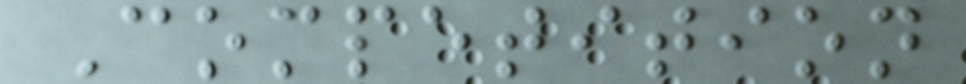Competition
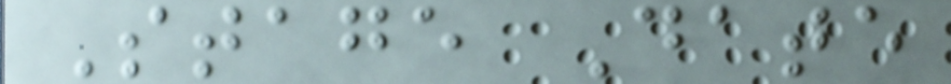Stage Date
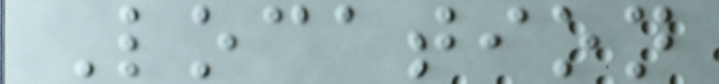Location
